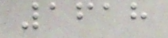1618
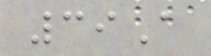39A
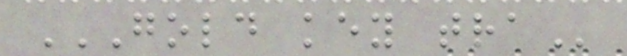GOLD KEY TRA
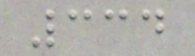334
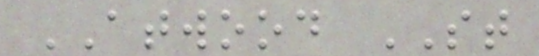ATWOOD ST
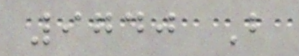9740 B
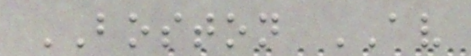BOSTON AV
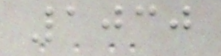1030
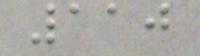110
